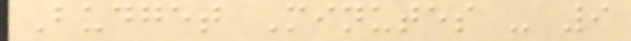Budget Minutes - 9
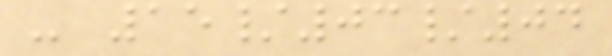- 15/03/04
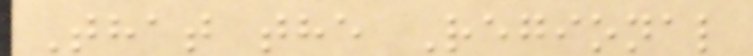That the Regional
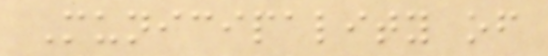Municipality of
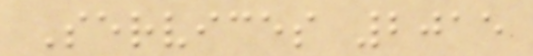Services 2015
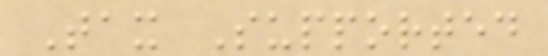Tax Supported
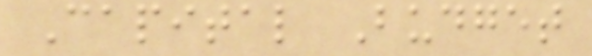Capital Budget
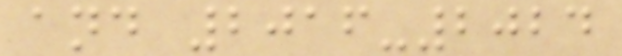and 2016-2024
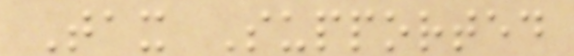Tax Supported
